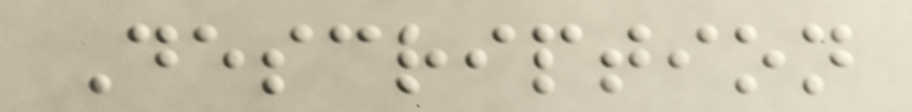Description
